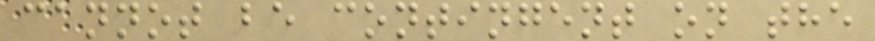cannot be contingent on the
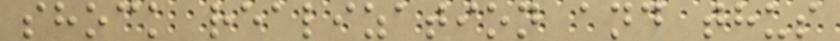shock realization and thus
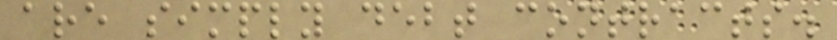are simply debt contracts.
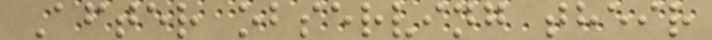After observing their
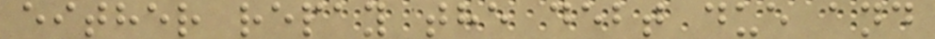either repay the debt due and
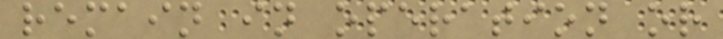remain in operation or
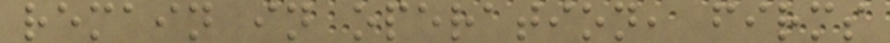remain in operation, firms
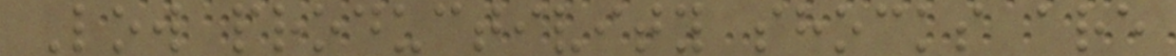Low productivity shocks are
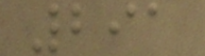291
